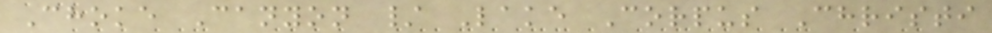Choke Canyon / Lake Corpus Christi
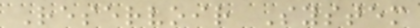Reservoir System
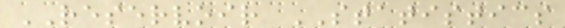RESERVOIR STATISTICS
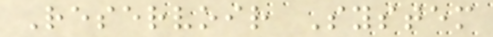Reservoir System
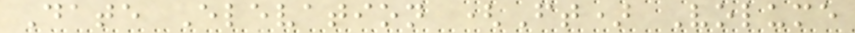Date Elevation (Ft) Volume
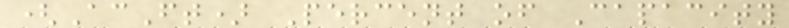(AcFt) Percent of Capacity
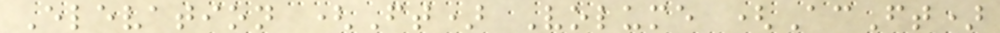Elevation (Ft) Volume (AcFt)
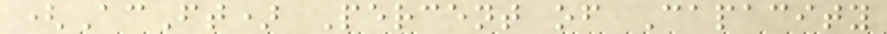(AcFt) Percent of Capacity
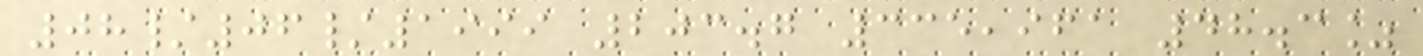08/06/1999 203.7 335,961 48.3%
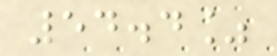54.4%
